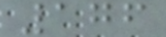176
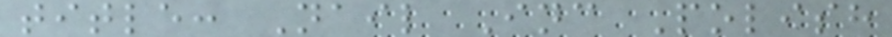title: Nail Inc Polish
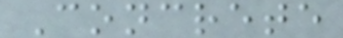Concrete
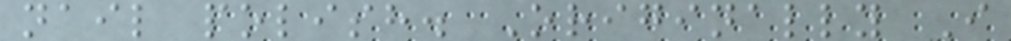nail polish. Originally I
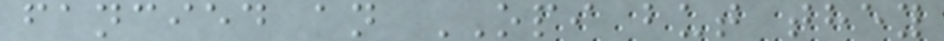fancied an OPI but they
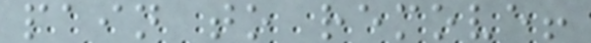pain to remove!
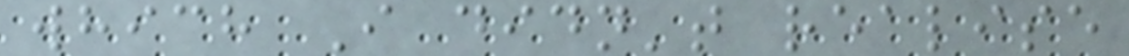which I didn't realise
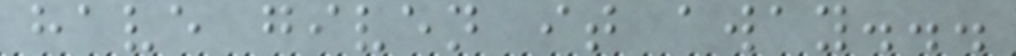have given it away...
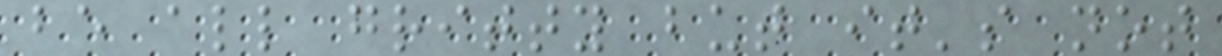be all gritty but it's not
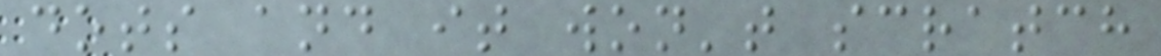dots and it won't scratch
